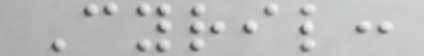Cyril:
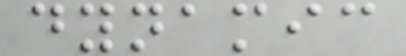dynamic
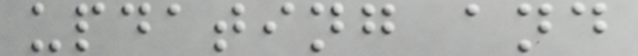updating and
